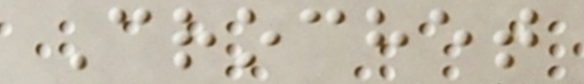Crochet
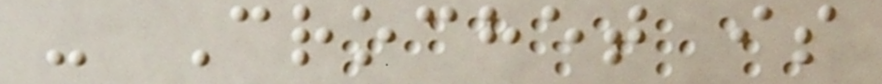- Crochet is
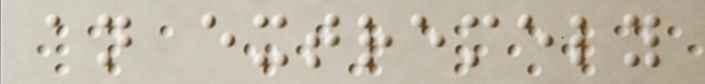an extremely
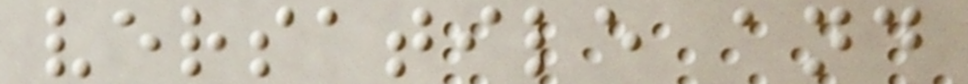versatile and
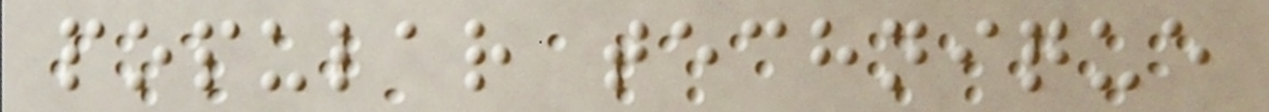popular technique
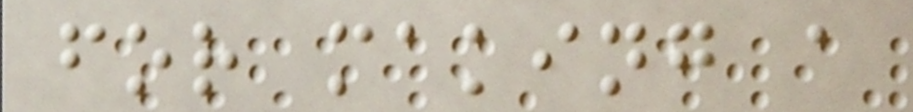for making a
